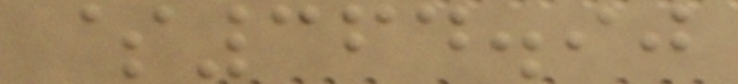$364.90
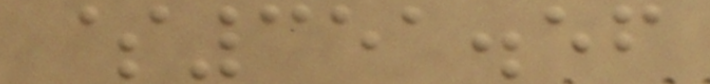$351.56
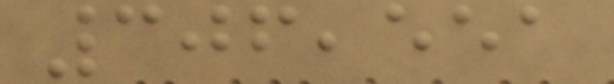306,551
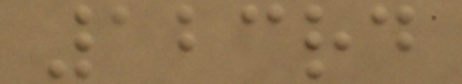123rd
